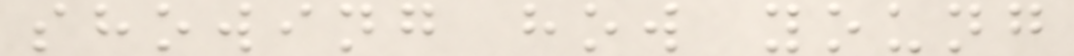showing how young
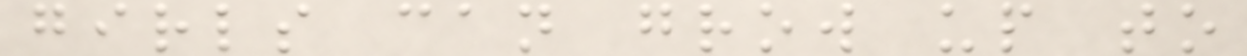girls can grow up to
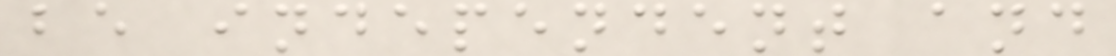be independent and
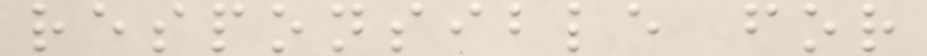responsible for
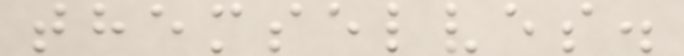themselves.
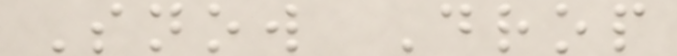Snow Drop
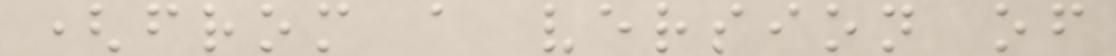(from a version of
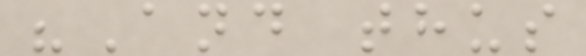"And thus
